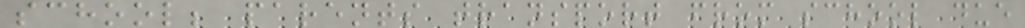school; parents transport from school due
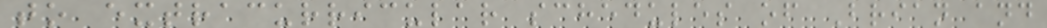to extracurricular schedules of Brian and
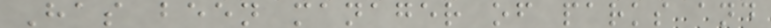Has been manager of parks and
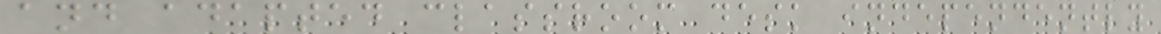and adapted classroom desk independently
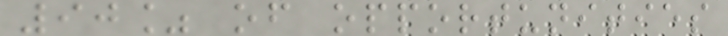90% of opportunities
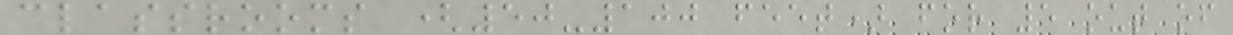classrooms (50-100 feet) for 5 out of
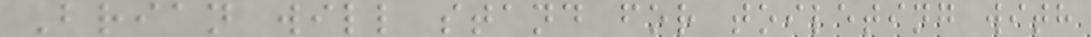Brian will stand for toileting with
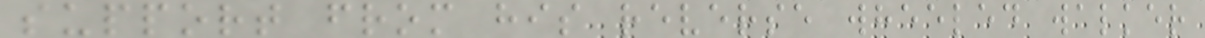support from his reverse wheeled walker
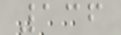136
